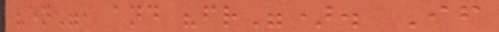"en", and "fr"). If
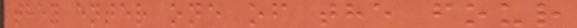they enter one of the four
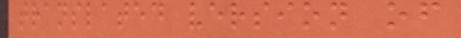translated version of
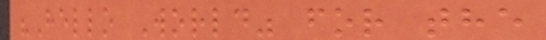"Hello World" for the
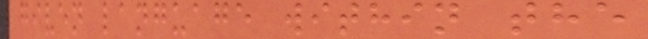given language within the
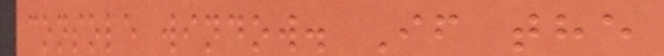console window. If the
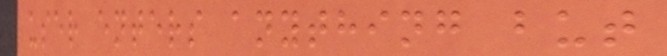user enters anything but
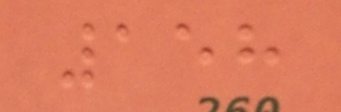158
